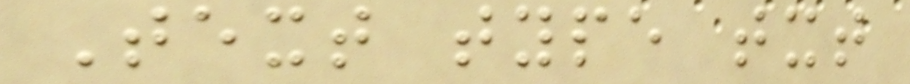Text type txt
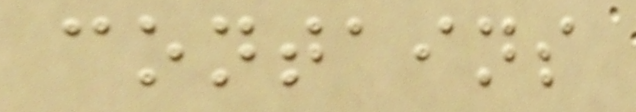contains
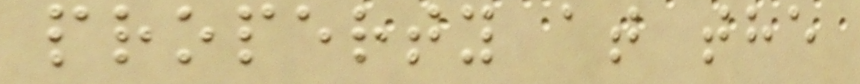property at the
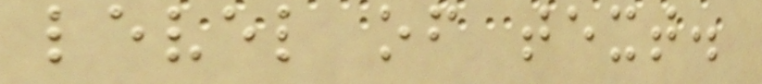level of text.
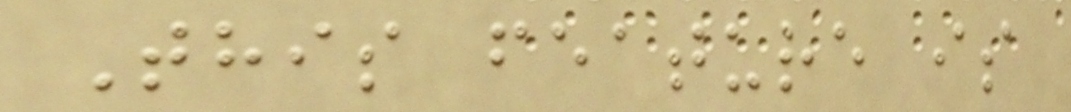This feature is
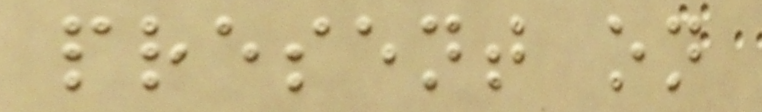present on
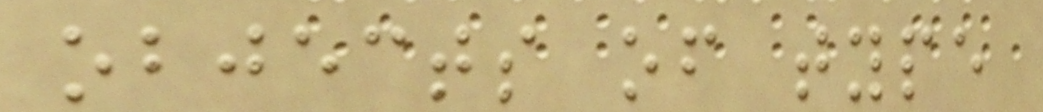objects of type
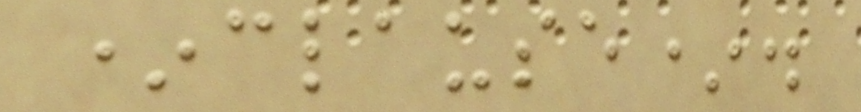*clause*.
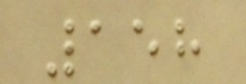158
